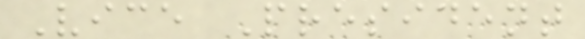Vice President
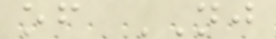of NJ
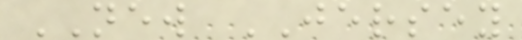NEW JERSEY
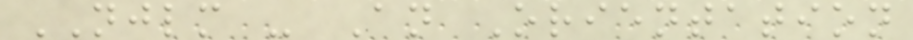NJLM - An Orientation
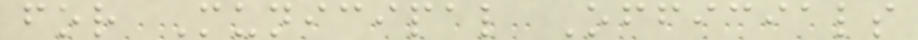for Municipal Officials
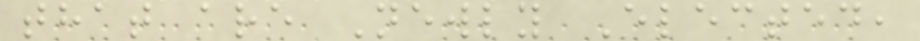that are Newly Elected,
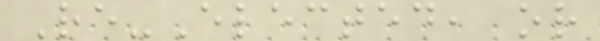Re-Elected, or
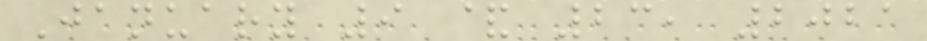January 9 & 23, 2021
